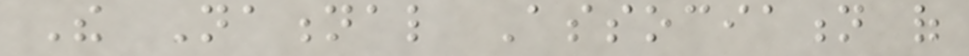The National Association of
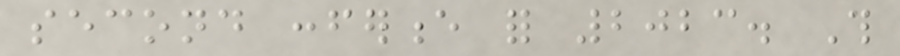second conference for 2023. This
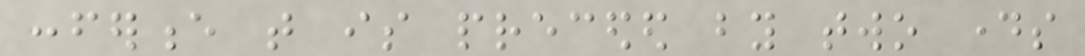conference that is preceded by two days
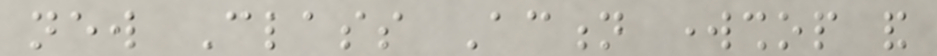new Class Action workshop and
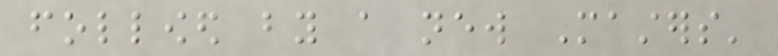followed by a new Masters'
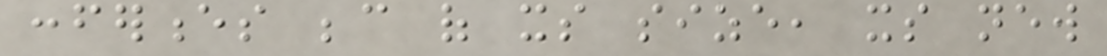conferences because of its size, its new
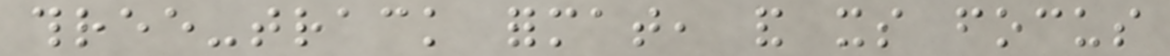three-track format, and its focus
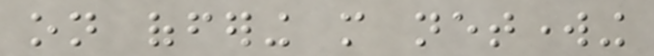on offering more networking
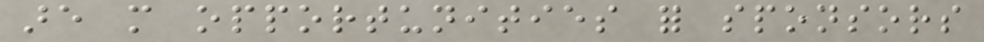are more opportunities for sponsors
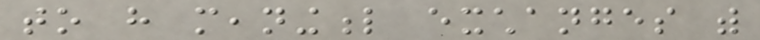to have meaningful exchanges with
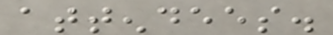attendees.
